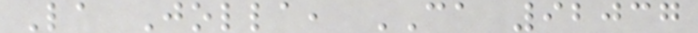La Jolla, CA 92037
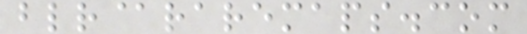blr@raremaps.com
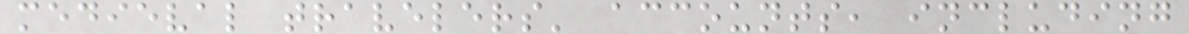medieval travelers' accounts, including
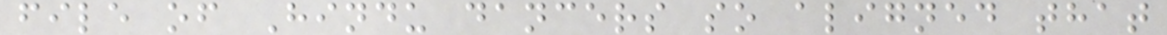file of Hindu dancers so aligned that
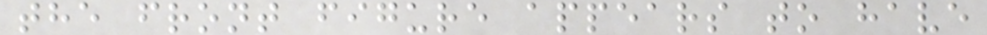the front figure appears to have
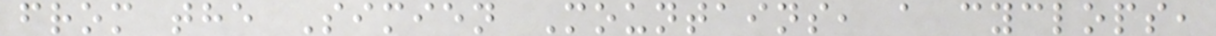from the Simien Mountains, a cyclops,
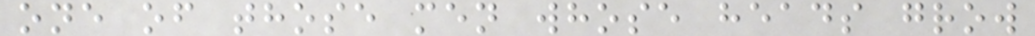one of those men whose heads grow
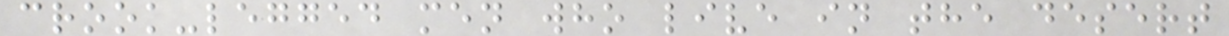crook-legged men who live in the desert
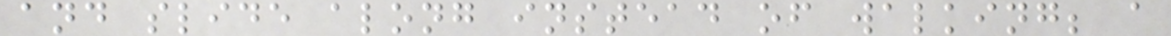and slide along instead of walking; a
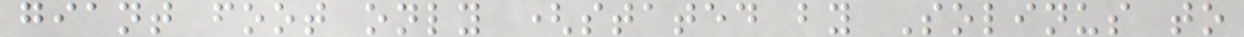giant foot only (stated by Solinus to
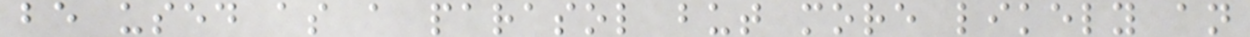be used as a parasol but more likely an
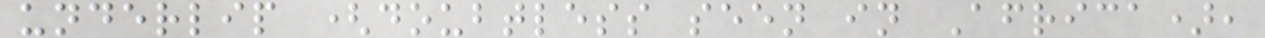underlip (doubtless seen in Africa),
